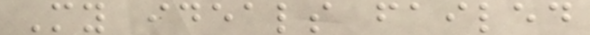My ideals failed
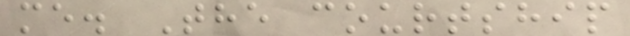me. The courtship
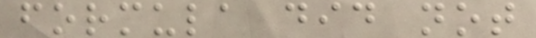formula did not
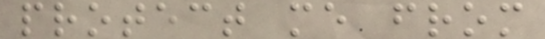protect me from
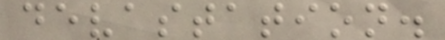devastation.
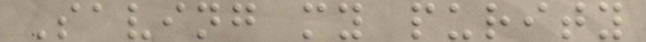Saving my purity
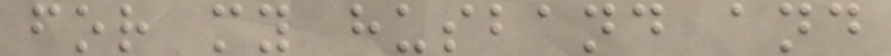for my husband and
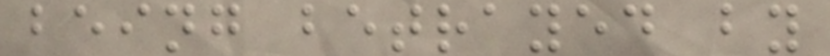being betrayed by
